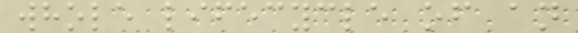whole lifecycle of an
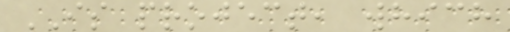IS project, which
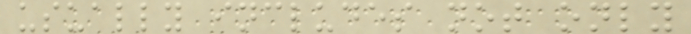usually includes not only
